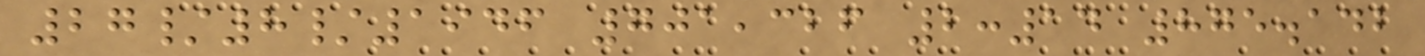27/8/1946 701,326 2:14 875.142
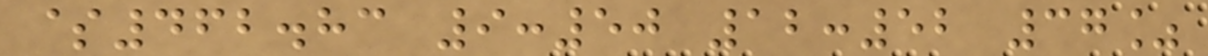$462.83 9:50 12:52 37%
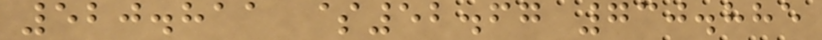520.811 $52.67 730.885
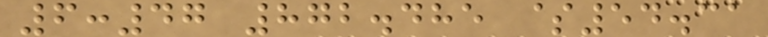6:47 872.485 $54.31
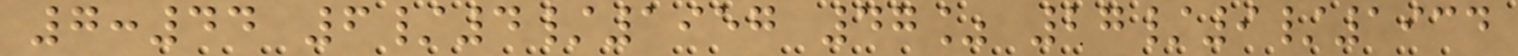7:44 6/4/1957 47% 27/9/1934
